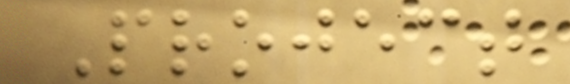Project
